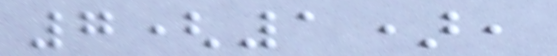7(1),
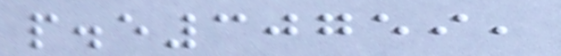p.e30759,
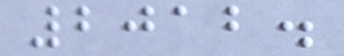2012.
